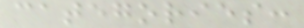categories:
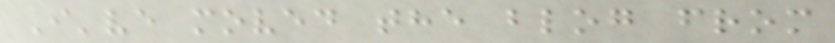I've moved the blog from
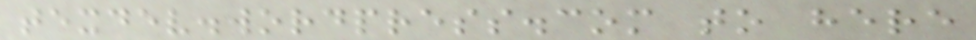texdev.wordpress.com to here
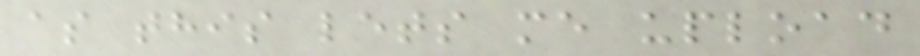as this lets me upload
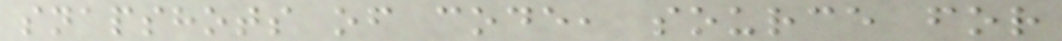snapshots of code, source for
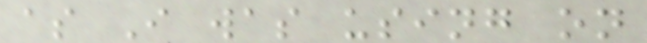as I was using on
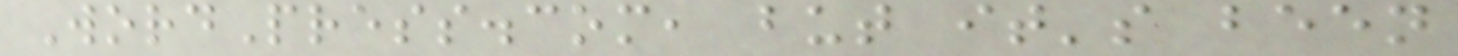WordPress.com, but it's been
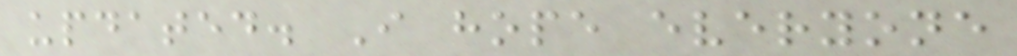updated. I hope everyone
